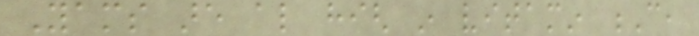Yams are also high in vitamin C,
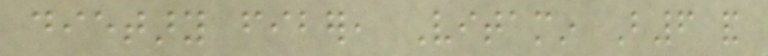dietary fiber, Vitamin B6 and
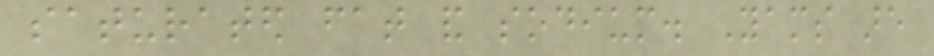saturated fat and sodium. Yams are
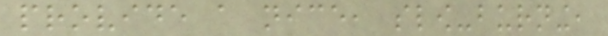provide a nice, slow-burning,
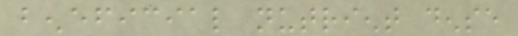beneficial nutrient dense
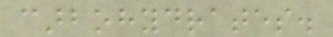carbohydrates.
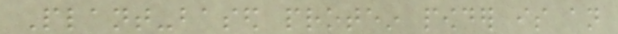Plant-based protein powder is an
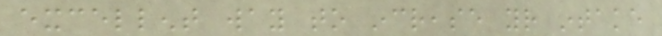excellent way to increase your intake
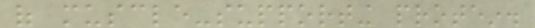of muscle-supporting protein.
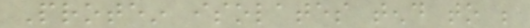Protein isolates tend to be
